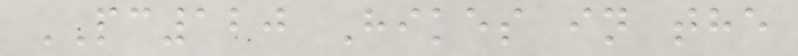PC120 Hikes in the
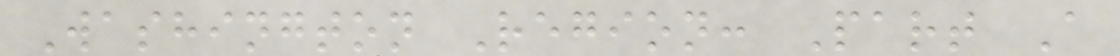Washington Region: Part A
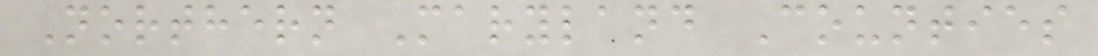Northern Maryland Counties
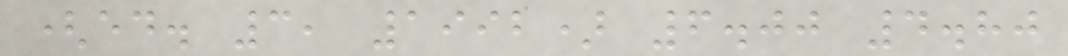(ed. 3, 1992) 6.00 4.80
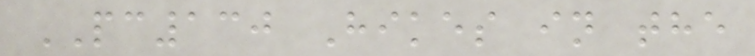PC130 Hikes in the
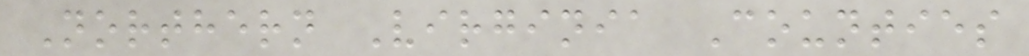Northern Virginia Counties
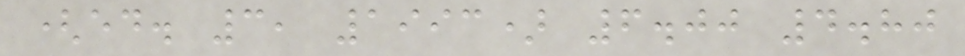(ed. 3, 1993) 6.00 4.80
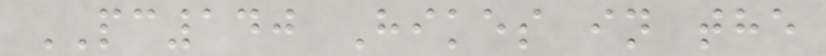PC140 Hikes in the
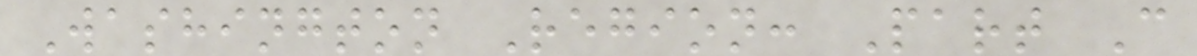Washington Region: Part C
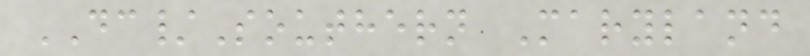DC/Southern Maryland
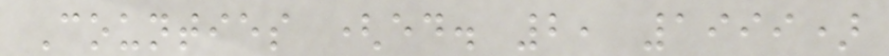Counties (ed. 2, 1999)
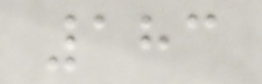183
